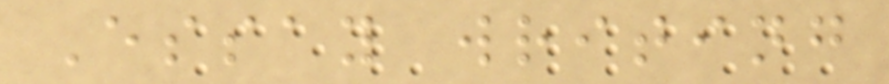Essay writing
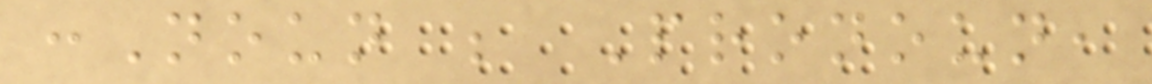:Noun ; Pronoun,
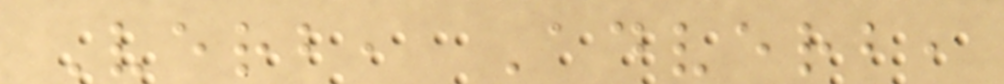Verb, Adverb,
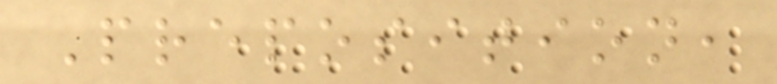Preposition,
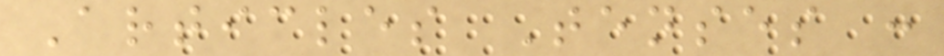Articles Tenses :
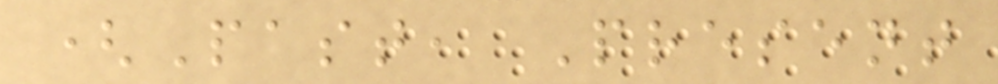(Past, Present
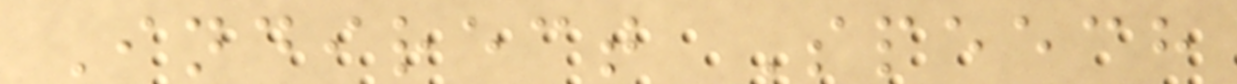Indirect Speech
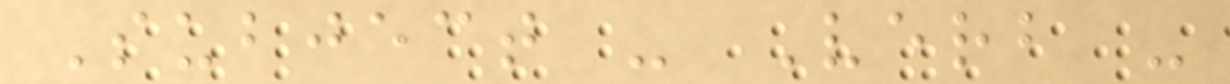Subject - Verb -
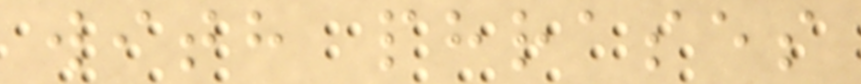with phrases
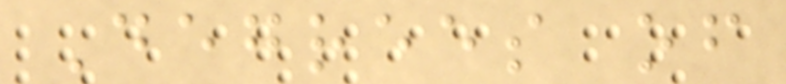Degrees of
